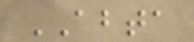ABTA
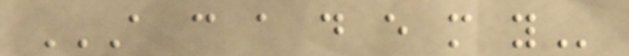A C A D E M Y
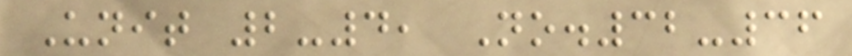Unit 2-4, No.32-36
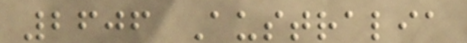2606 Australia
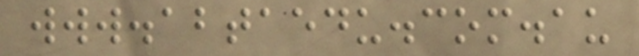www.abtaedu.com.au
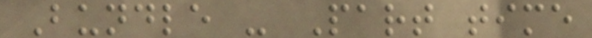Bundle - Part time
